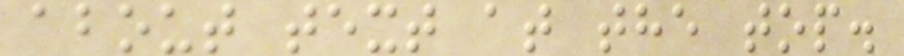about text at the top.
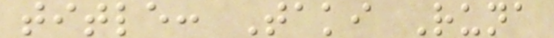title: Taki Runa
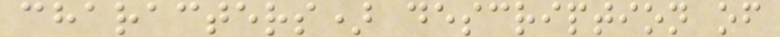characters) description of
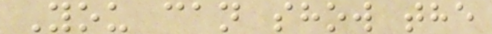You can show the
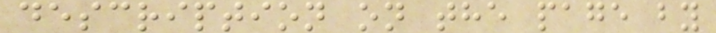description on the page by
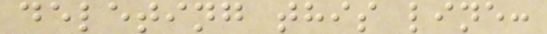deleting this line:
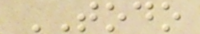TODO
